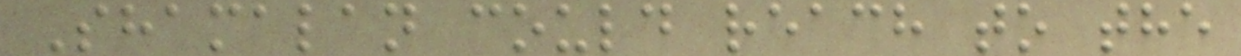Shamalan could reach to the
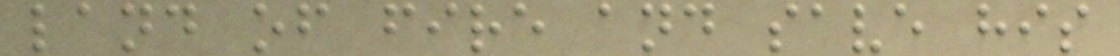land of fire and save his
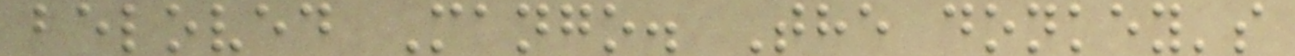beloved Mango. The donkey's
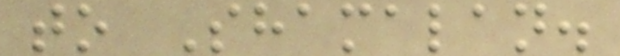to Shamalan.
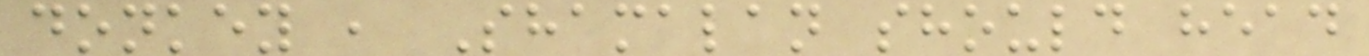donkey , Shamalan should head
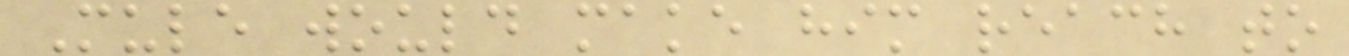Mule would make him reach to
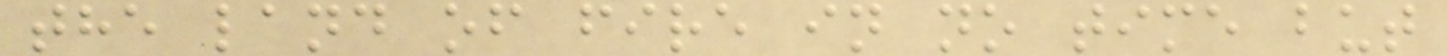the land of fire in no time but
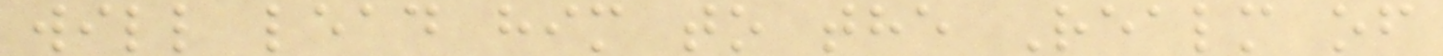will lead him to the Realm of
